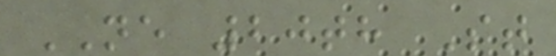NE 20th St
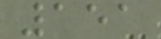151
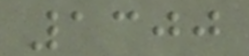1300
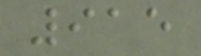915
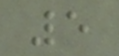5
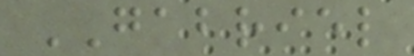GABRIEL
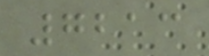7213
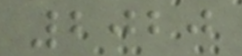2020
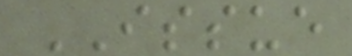ISSUE
